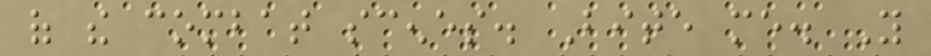of the combat scenes. Bite me. You
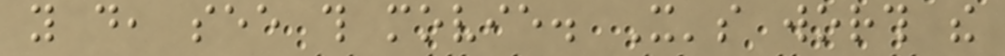you do, see this movie. It's worth the
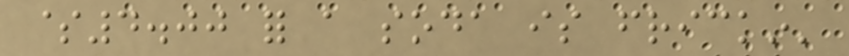$4.00 for a soda is frickin'
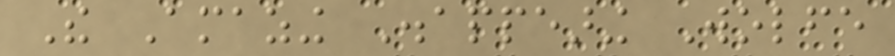The Amazing Disappearing Wolfe
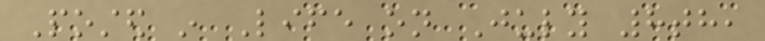Posted in Life on July 8th,
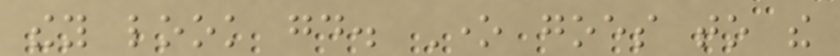they look good. One goes to the
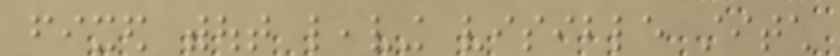fixed without leaving visible stitch
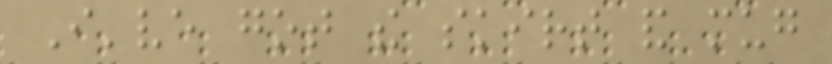I've got the skirt and mug
